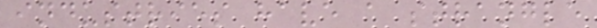industries have a strangle
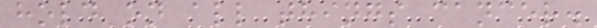hold on all things cancer.
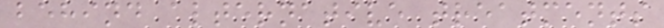behind alternative treatments
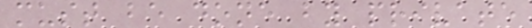must be done by private
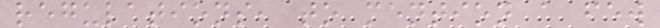regulations, to mention a few
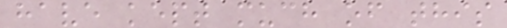have kept much of this
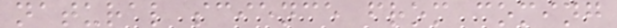natural science from coming
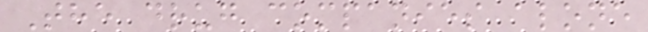The drug companies alone
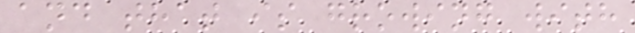and that is growing with
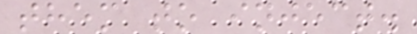them to inject.
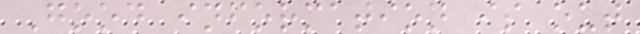Good information is out
